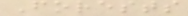Forests
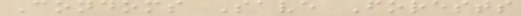Condoms Save Forests
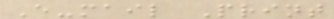E-mail Print
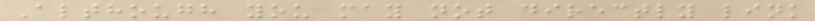Although you may not directly link
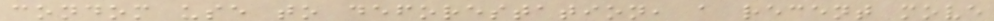condom use to deforestation, a recent move
